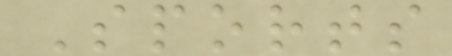Sports
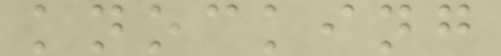knocking
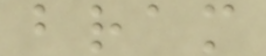bram
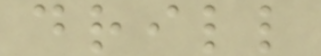drill
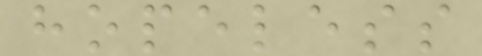hopeless
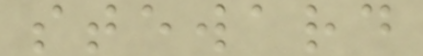steward
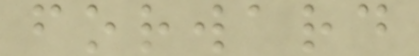forward
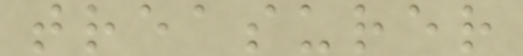treasurer
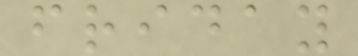friday
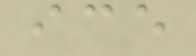ice
